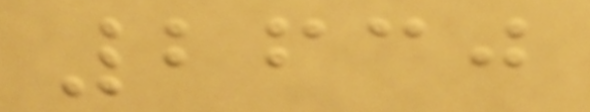2630
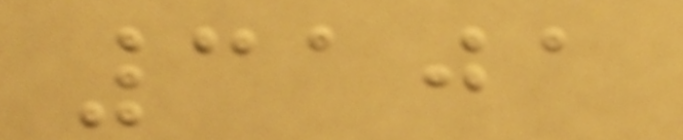3101
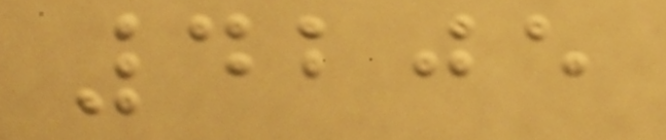4205
